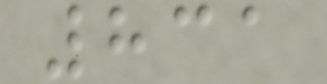831
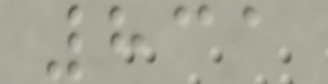831
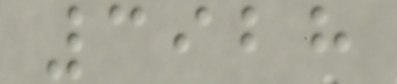3928
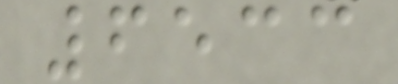6533
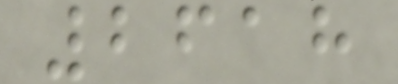2618
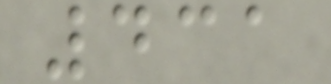431
